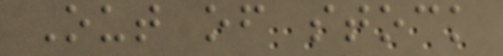Out of stock
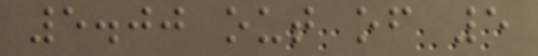5.00 out of 5
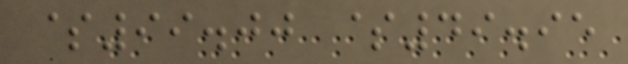$99.00 $49.95
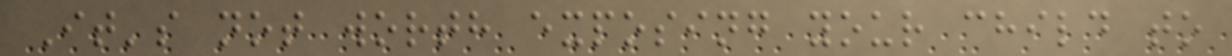It's not worth exposing your child to
